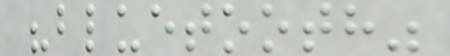"bluetooth"
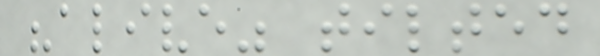"alive" tilted
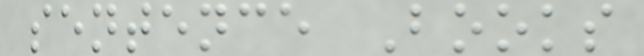sentence Books
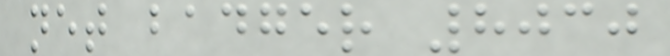net badger 8030
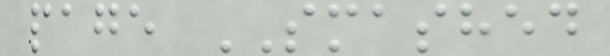page SMASHED
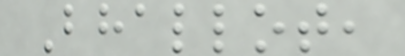Bhallot,
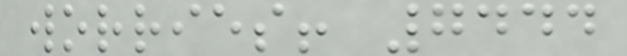worries! 7444
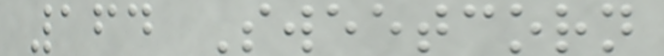164 Sweetcorn
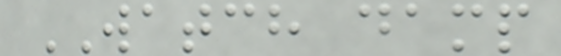WATCH damp
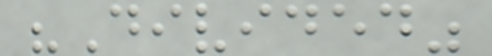"Divided"
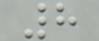8
